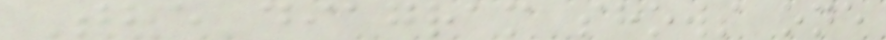The diagram shows one
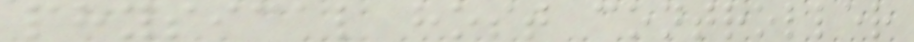physical host controller
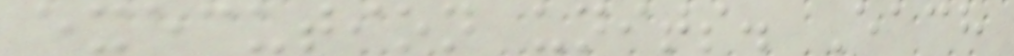execution units. Each
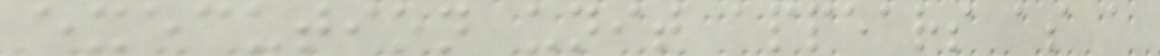execution unit appears as a
